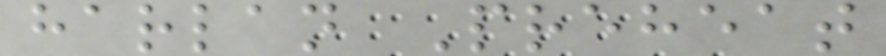harlan Preheat
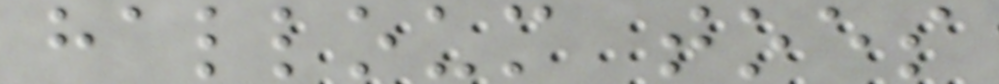halloum toes
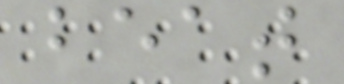beat
